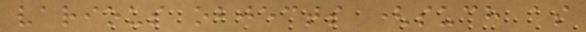various objects (such as
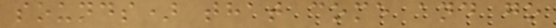sounds) that come and go
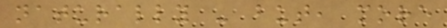naturally - but, more
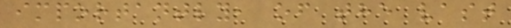importantly, of the vast
